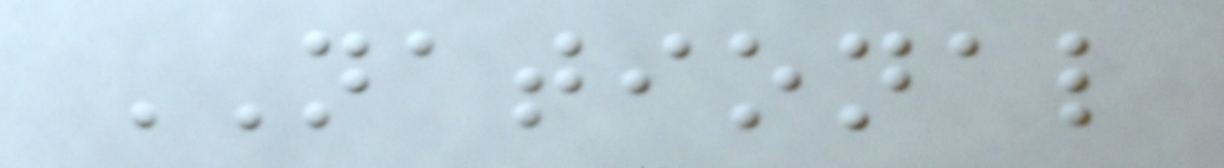NATIONAL
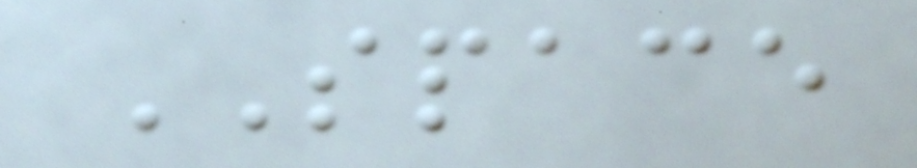SPACE
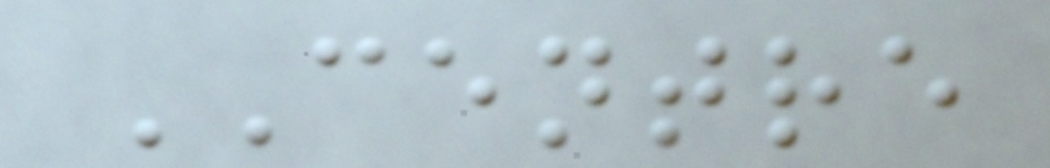CENTRE
